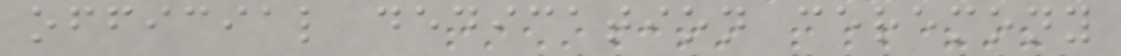official dedication ceremony
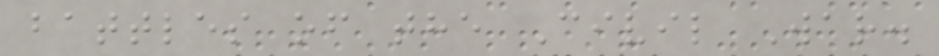battles of the Civil War.
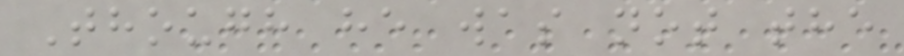Though he was not the
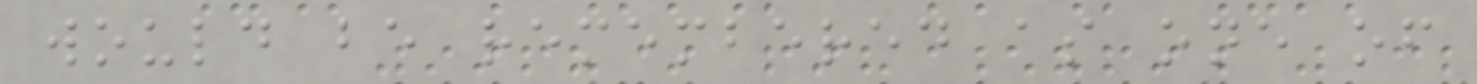would be remembered as one of
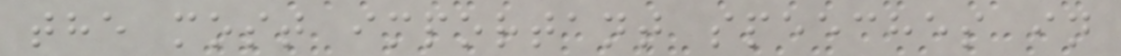the most important speeches in
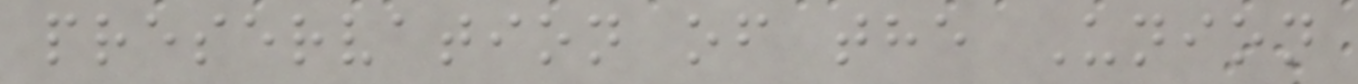preservation of the Union
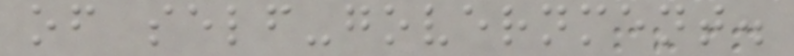of self-government.
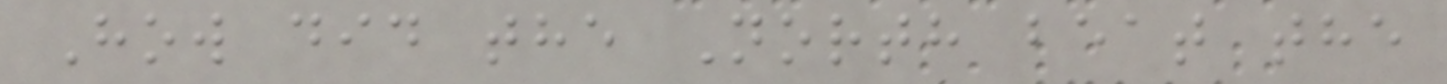How did the North beat the
